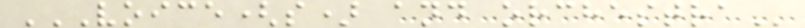VOICE(S) AND ORCHESTRA
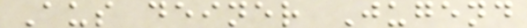Aus deiner Jugend
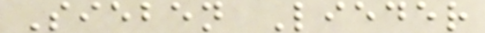Sieben Lieder
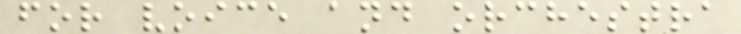for voice and orchestra
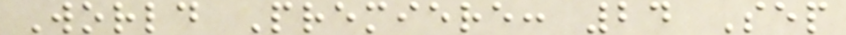World Premiere: 24 Sep
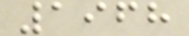1968
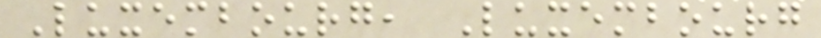Luxembourg, Luxembourg
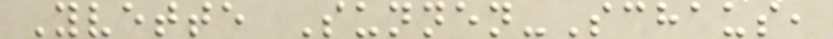Yvette Sunnen-Schaus,
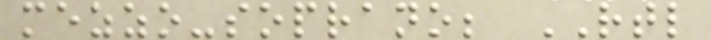mezzo-soprano; RTL
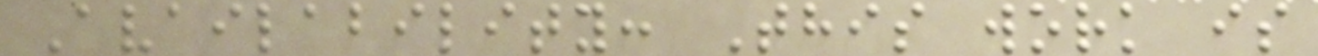Availability: This work is
